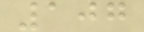107
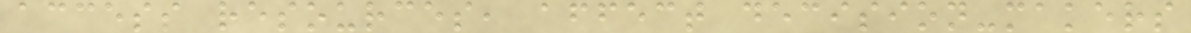access resources, affect decision-makers
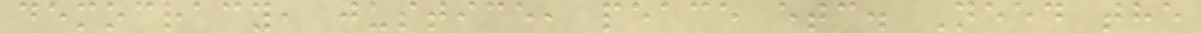democracy, justice, peace etc. Need the
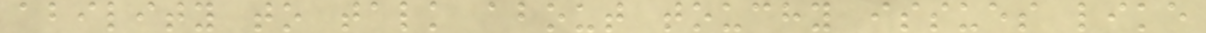ability to talk about touchy issues like
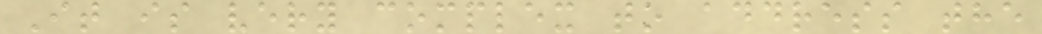It is very complex to address the
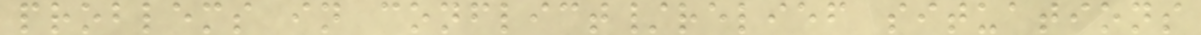problems in conflict/relief situations
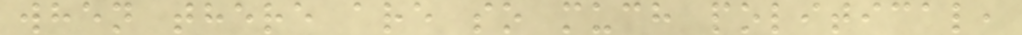when there are so much political,
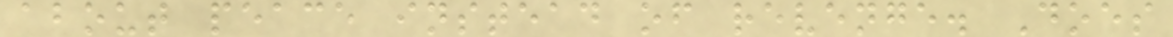about peace instead of revenge. Does
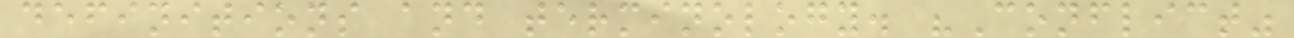definitions and terminology. "Conflict"
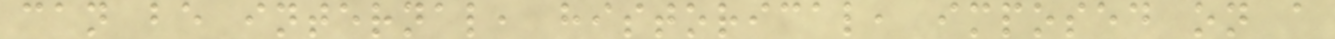can be internal, historical, imposed on a
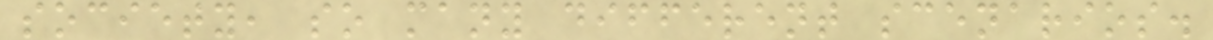society, so many different scenarios.
